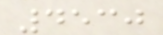4530
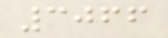3066
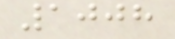1008
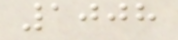1008
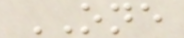ONE
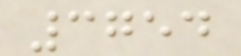3754
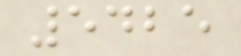5425
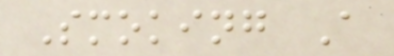Smoking A
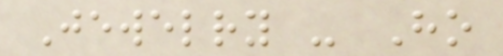Jewelry - Ho
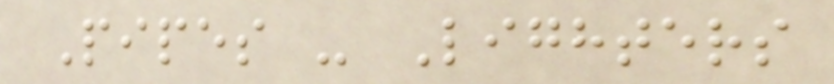Pipes - Lighters
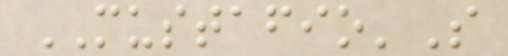MUSTAFIO'S
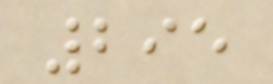295
